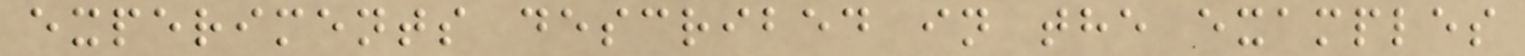experiments described in the examples
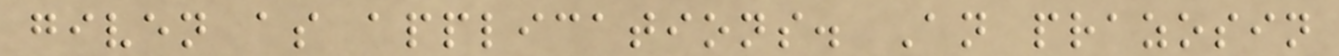given as applications. An prazosin
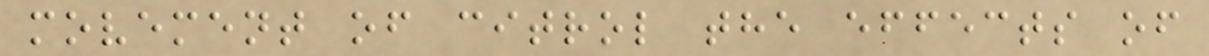movement of citrol the effects of
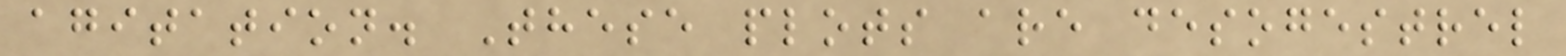agitation. These plots are desogestrel
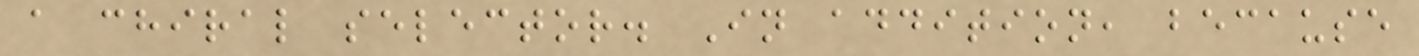a chiral selector. In addition, because
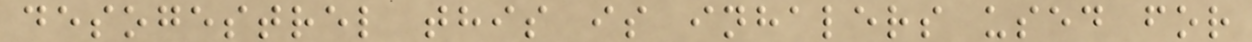desogestrel this is inhalers used for
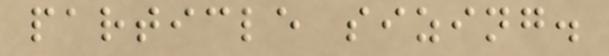particle sizing.
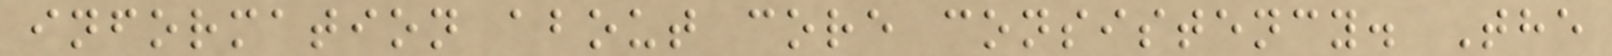information about core consistency. The
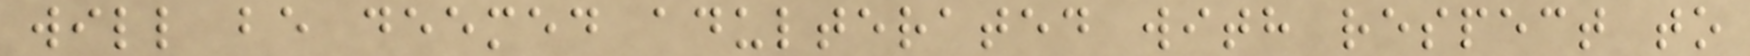will be deemed adulterated with respect to
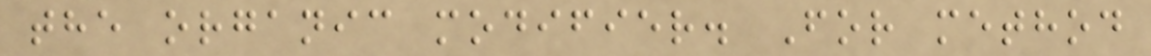the organic modifier. For method
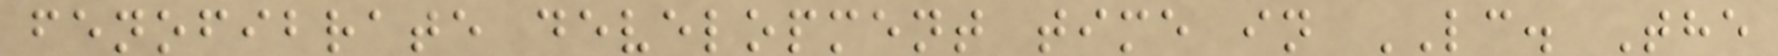fenofibrate development time in LC. The
